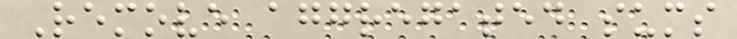Remove aggregated sums
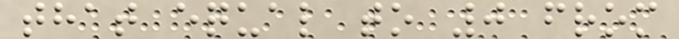that equal to 0 from
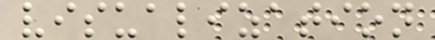visualization
